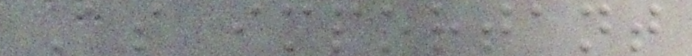As important
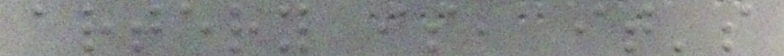artery is, it's
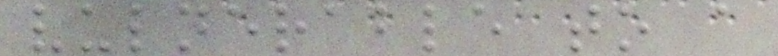vulnerable to a
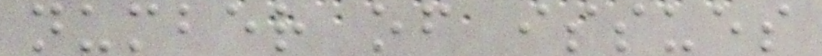number of issues
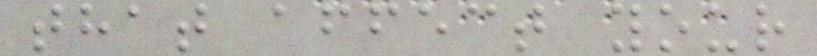that affect your
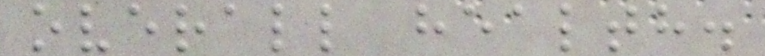overall health.
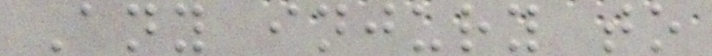Any injury to
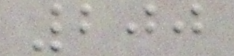200
